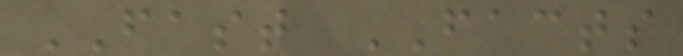FAST FACTS
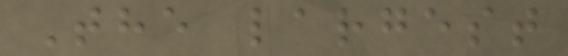The largest
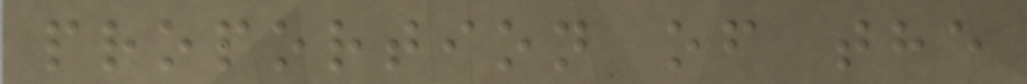proportion of the
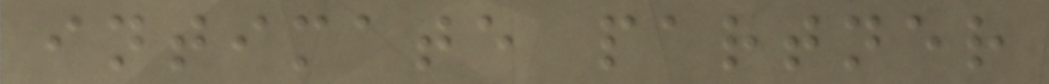intimate partner
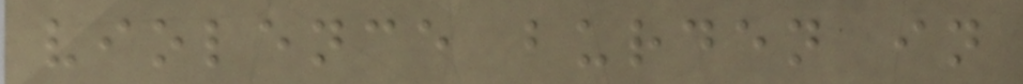violence burden in
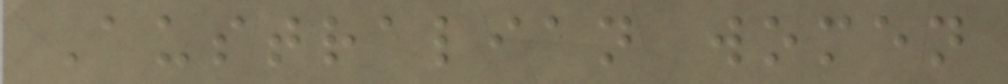Australian women
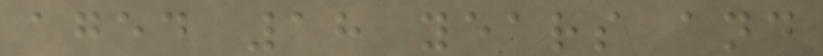aged 18 years and
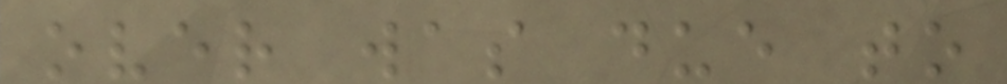over was due to
